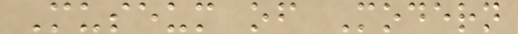Museum of Modern
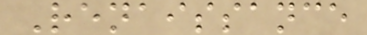Renaissance
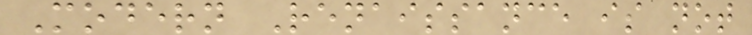Modern Renaissance is not
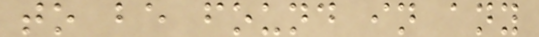to be found in any
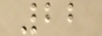22
